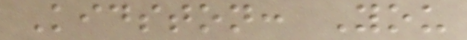Kidston: You
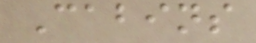Cabins
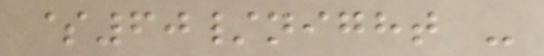$60/night -
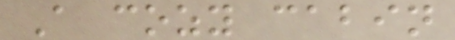A cozy cabin
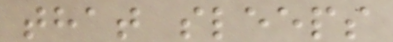that sleeps
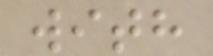with
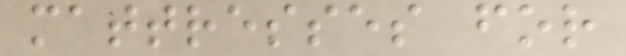mattresses for
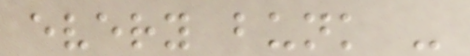every bunk -
